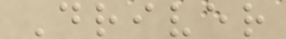Driver
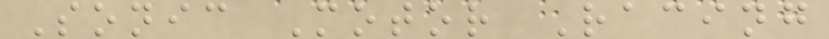Sonic Motor Racing
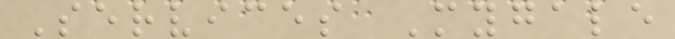Services Mygale
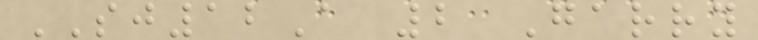SJ12A 2 Garry
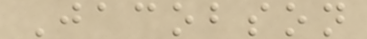Jacobson
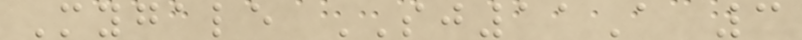Mygale SJ11A 3
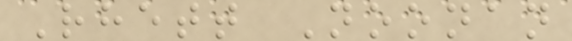Rhett Noonan
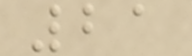21
